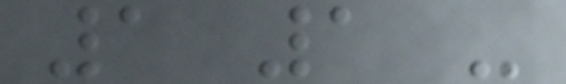1 1 -
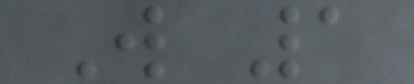W 1
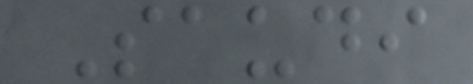Saudi
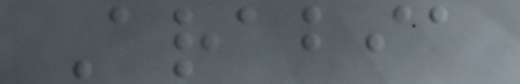Arabia
